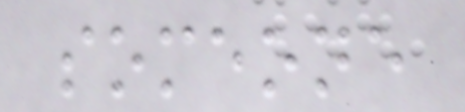someone
